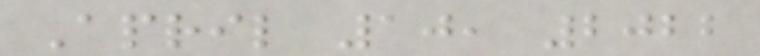April 10, 2022
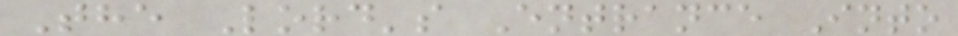The Lord's Entrance Into
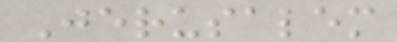Jerusalem
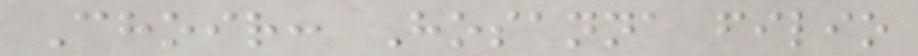Choir: Hosanna filio
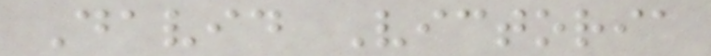David Victoria
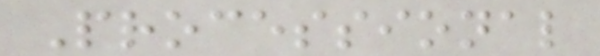Processional
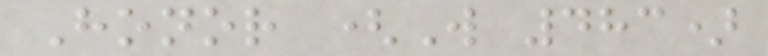Honor (W 483)
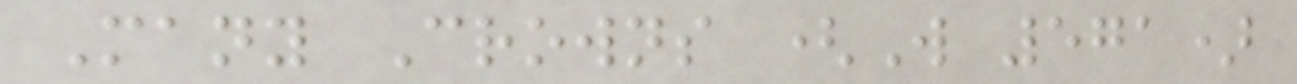Many Crowns (W 571)
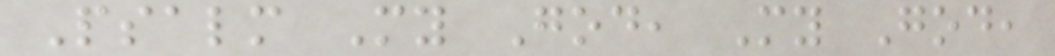Psalm My God, My God,
